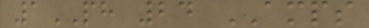1PH 24 AMPS
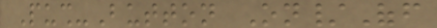Push-Button On/Off
